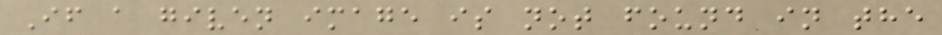If a given image is not found in the
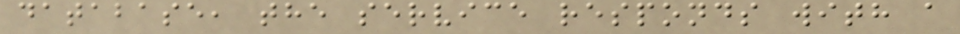database, the service responds with a
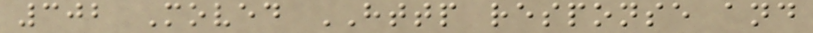302 Moved HTTP response and
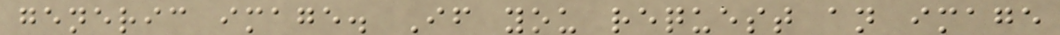generic image. If you request an image
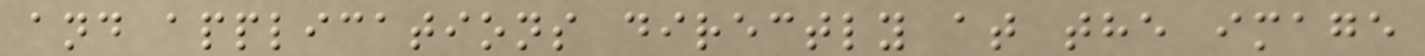and applications directly at the image
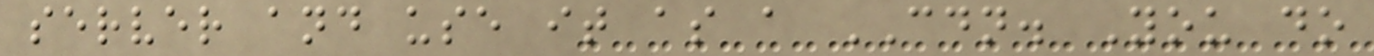server and use it as a CDN. You do
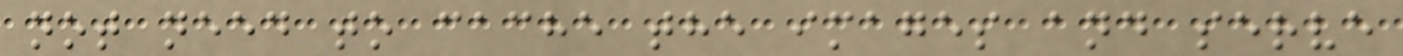not need to cache the images and serve
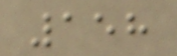158
